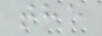the
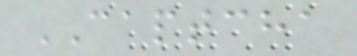CAPTCHA
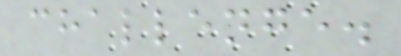challenge.
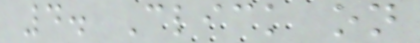4. Click on
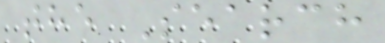the Search
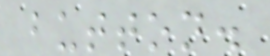button.
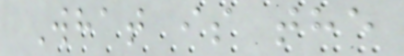What is the
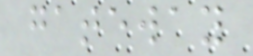gateway
